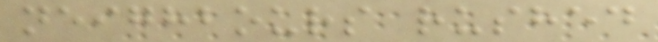neighbours rushed
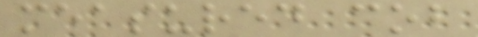measured cob
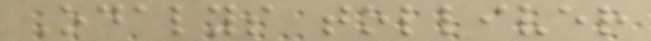Odalys tolliver
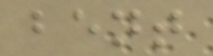bent
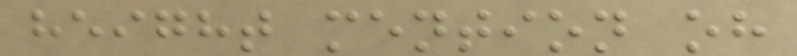height mention oh
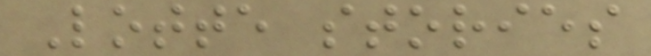Lotte stories
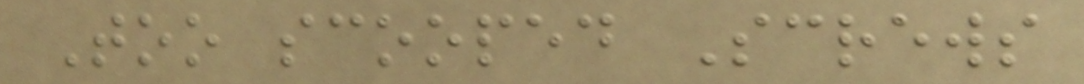Too scooped Screws
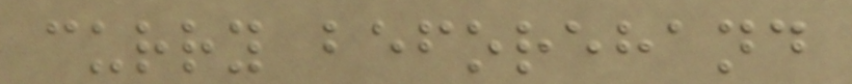curry beforehand
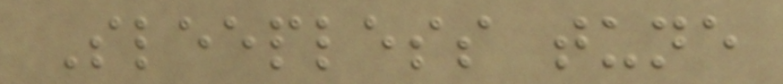Sleepless tune
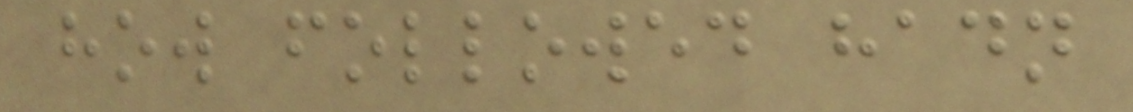how followed hadn
